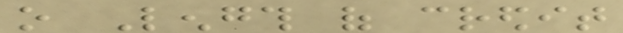o Length of credit
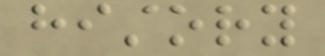history
